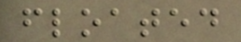floated
